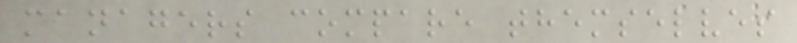managers compare themselves
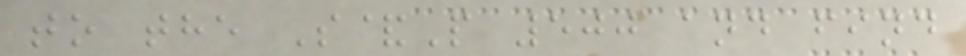to the S&P 500 and find
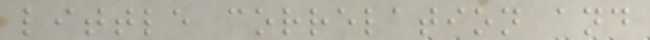little correlation and
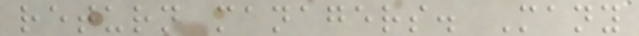return managers. Many
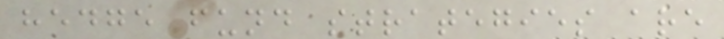hedge fund strategies are
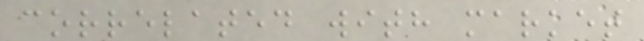correlated with market
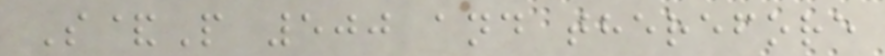S&P 500 and therefore
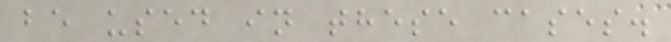be used in these cases.
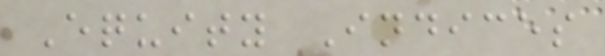Equity Indices
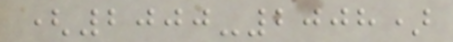(2000-2008)
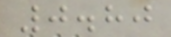0.80
